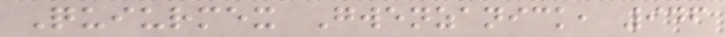Quiurmex Gwenzanick, 946
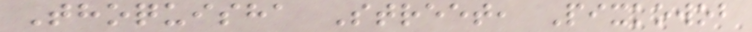Thoquisha Street, Pixkowob
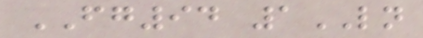FG94 1LN
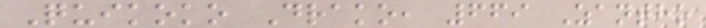Quikoko Drako, 669 Zantho
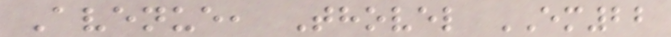Avenue, Thovel EM22
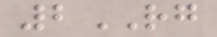2RG
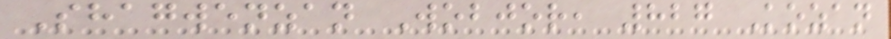Shagwenzan Wobjor, 827 Kozan
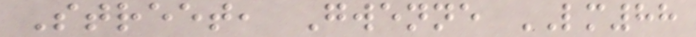Street, Gwenne LM88
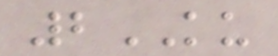2KU
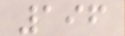196
